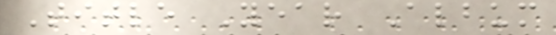Title Year Album
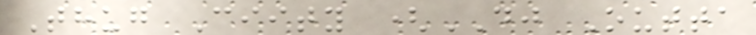Thug Ciity (DJ Outta
